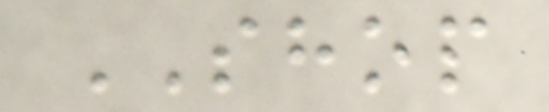SHOP
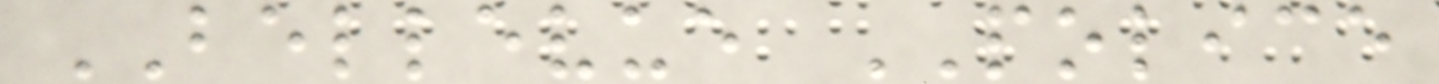BELLEVUE POLICE
